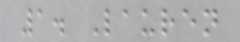1. Lauren
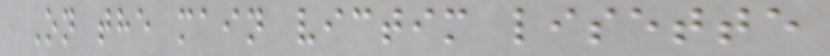On the main victim lisette
